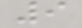9
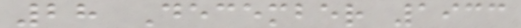28 December 1933
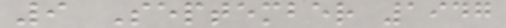9 September 1947
